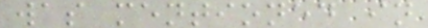was mentioned in
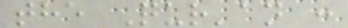the Qur'an :
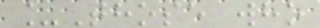_Those who
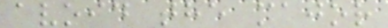avoid the major
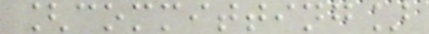[committing]
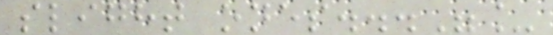slight ones..."_
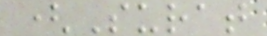(Surat
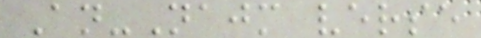An-Najm verse
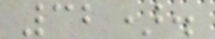32).
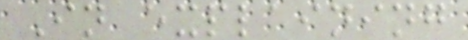In explaining
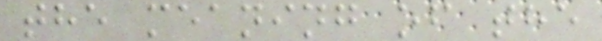the meaning of the
